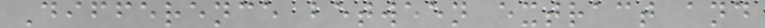Difference between extract and
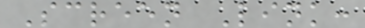Screen Link:
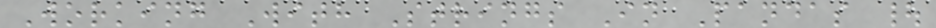Working With Strings In Pandas |
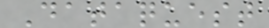Dataquest
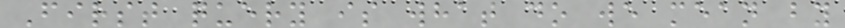First query is what do we mean by
